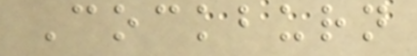Cockburn
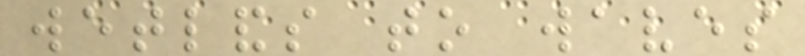wetlands to waves
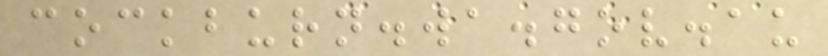cockburn.wa.gov.au
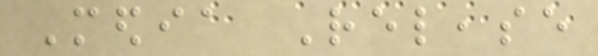Media Release
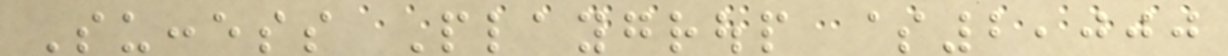Success Playgroup $2,000
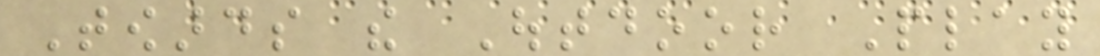Towards the Outdoor Play
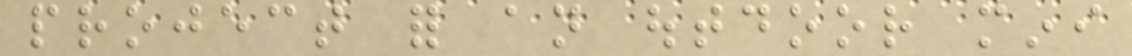project for an outdoor mini
